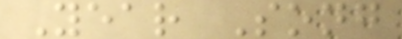Year Song
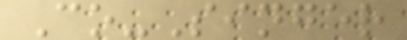Co-Singer
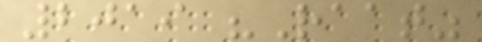2019 "Raat"
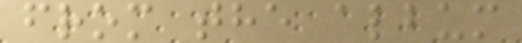from the album
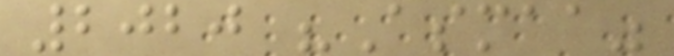2020 "Asmaa"
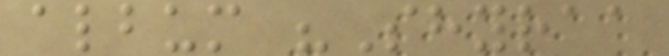album "Shyraa
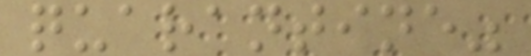quarantine"
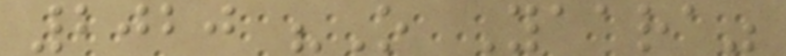2020 "O Yaara"
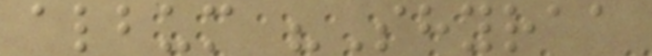album "Shyraa
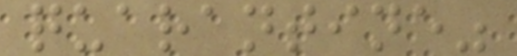quarantine"
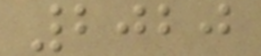2020
